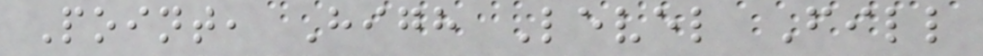Point, High Level Fill
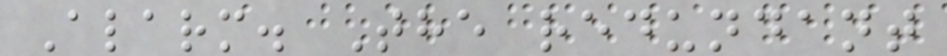Alarm. The redundant
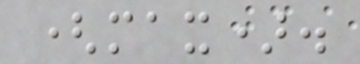(max).
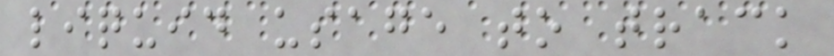liquid usage to track
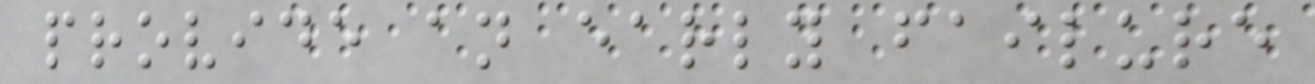provide an early failure
